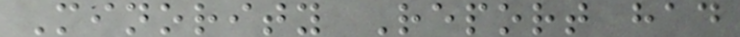Minority Report had
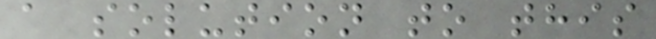a solution to this
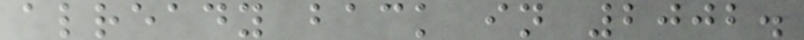already back in 2002.
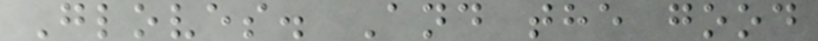Gloves. And the good
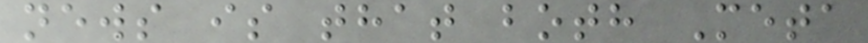news is that both Meta
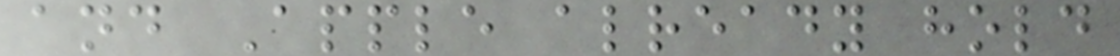and Apple already hold
